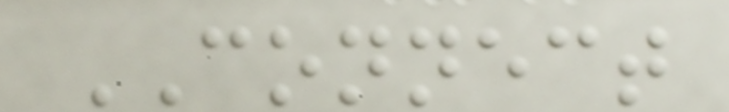CONNECT
